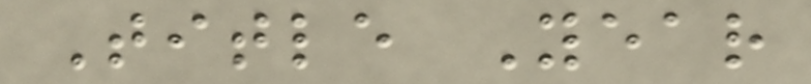Title Year
